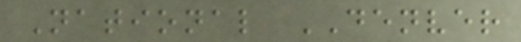National DENVER
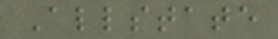Allstate
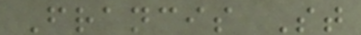Francis St
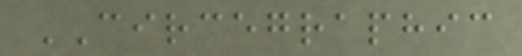CIRCEGRAPHIC
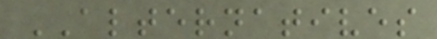ALTERNATIVES
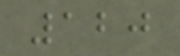120
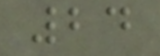24
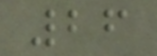26
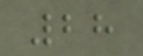28
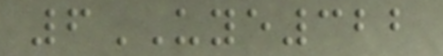6UYE322
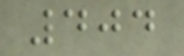404
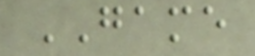GAME
